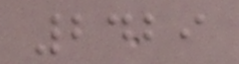2429
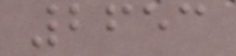2653
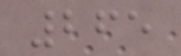265
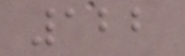122
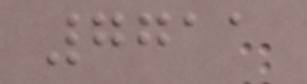7711
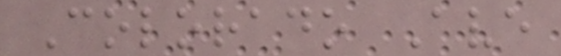Colorado Ave
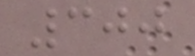300
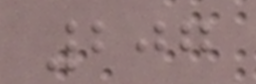207
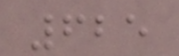625
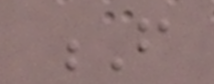F
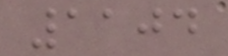1104
